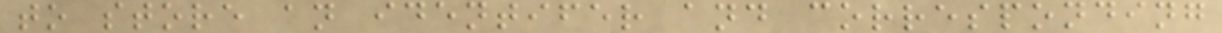to store an identifer and corresponding
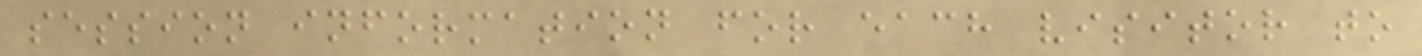session information for each visitor to
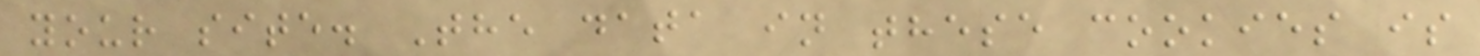your site. The data in these cookies is
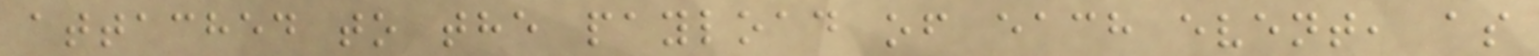attached to the payload of each event, as
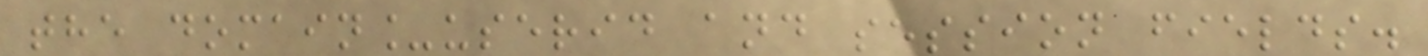the domain_userid and session fields.
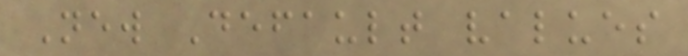New Default values
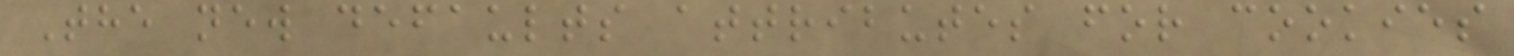The new defaults attributes for cookies
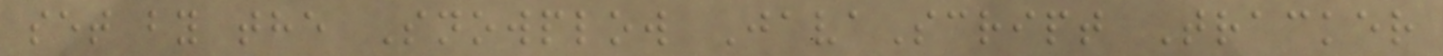set by the Snowplow JavaScript Tracker
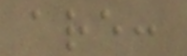are:
